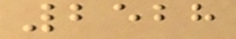2528
